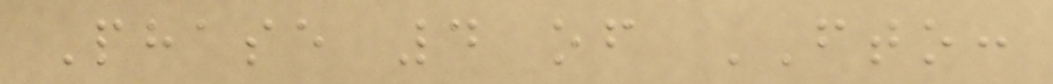Phase 4 of FTO:
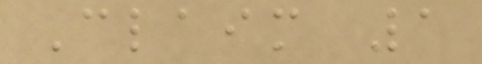Claim 1
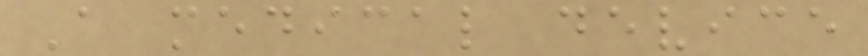A medical device
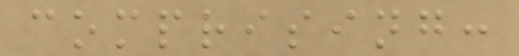comprising:
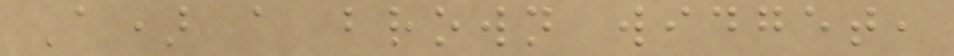A) a brown widget,
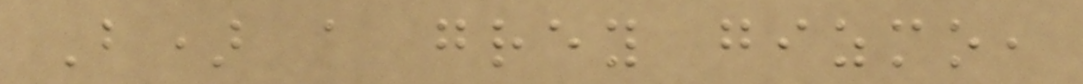B) a grey gizmo,
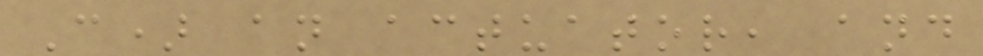C) an actuator, and
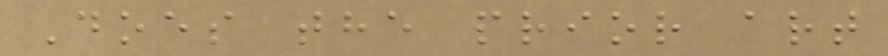Does the prior art
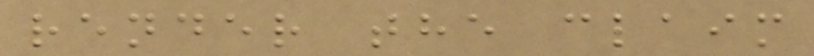render the claim
